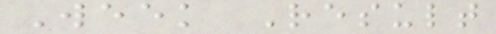Week Result
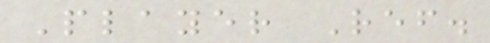Player Ref.
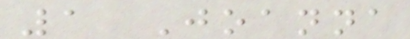1 Joanna
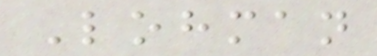Lohman
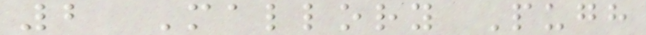2 Mallory Pugh
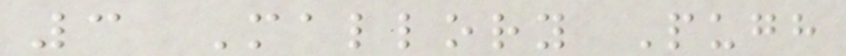3 Mallory Pugh
